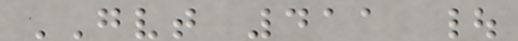GVT 411 |
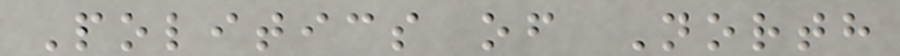Politics of North
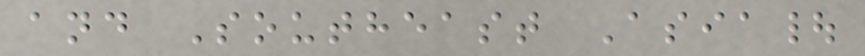and Southeast Asia|
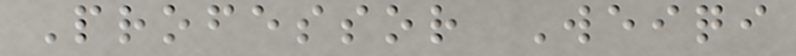Professor Weiqi
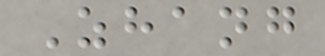Zhang
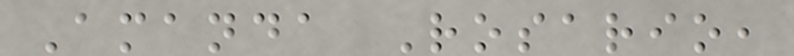Amanda Rosario,
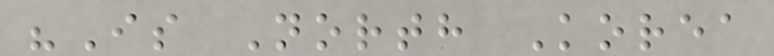"Is North Korea
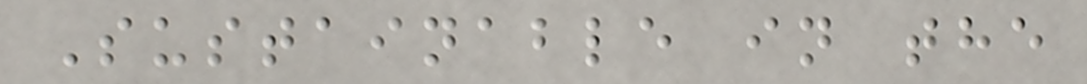Sustainable in the
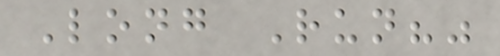Long Run?"
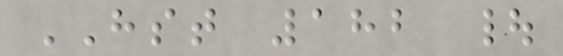HST 182 |
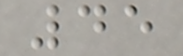45
